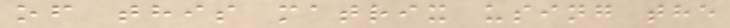of this matrix using the
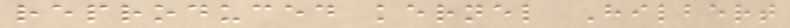reproduced kernel Hilbert
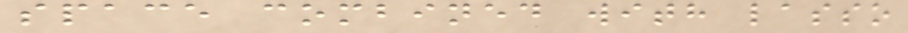space combined with lasso
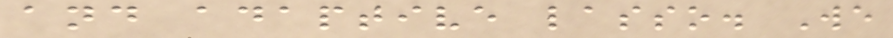and adaptive lasso. We
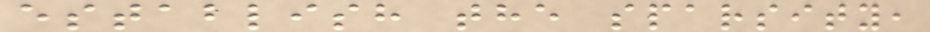establish the sparsity,
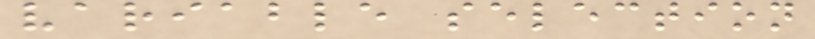variable selection
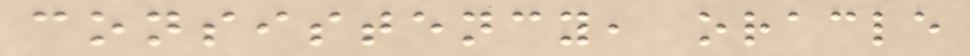consistency, oracle
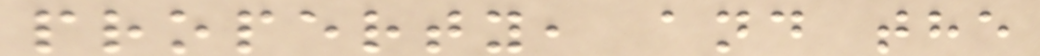property, and the
